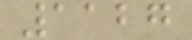1127
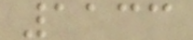1133
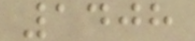1408
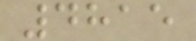4815
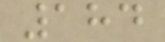184
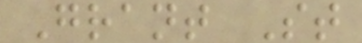Grant St
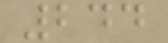244
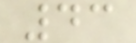43
